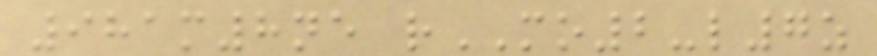981m8ne rMO2-l7z
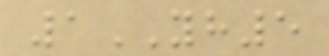1YH5
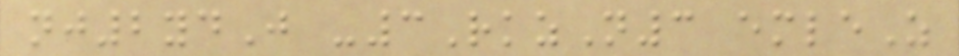nj2ydJ -3RkzN3 emleZ
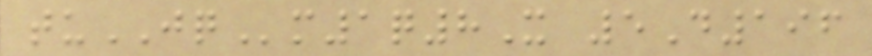tuJQm1q8X 5D196
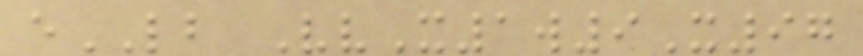eLB VvX1w9X97
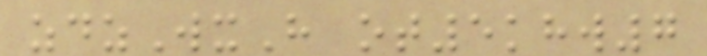zdzWxH ot5khw7
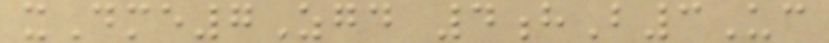xDme7Zgd 4hB3Uc
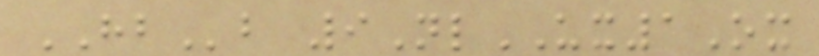HBb 9NlUX1Ox
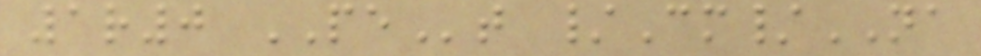1r0 PEt /Cm/NA
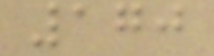170
